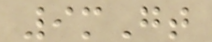9mGt
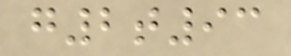g2t93
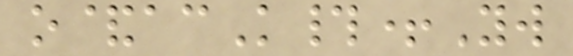o&acK#+Yw
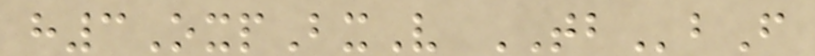h3OxpBxV TBbF
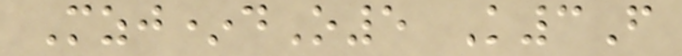Mzj*dO5 K3F
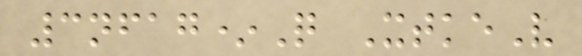3nfag*Q XtkeV
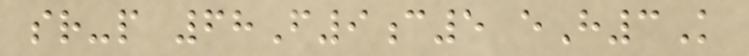sr-p 68F9c5 eH3K
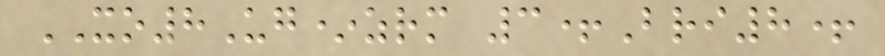XO8Ug*zrm 3+Bri8+
